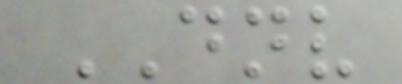DNV
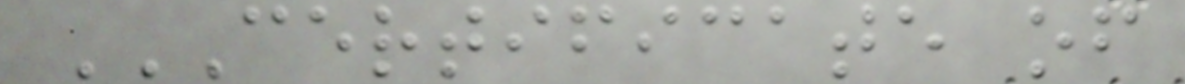CERTIFICATE OF
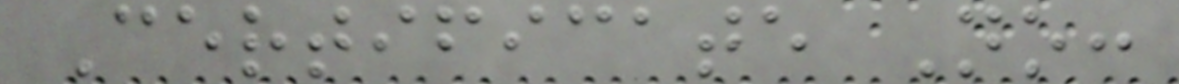Certificate No:
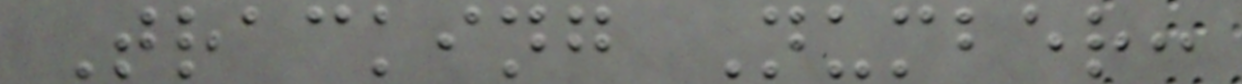Tracking Number:
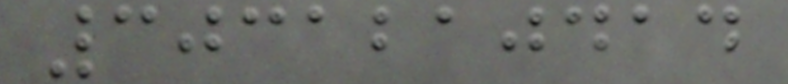3031210414
